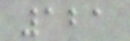121
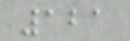121
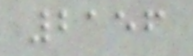2156
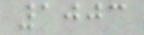1003
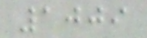1009
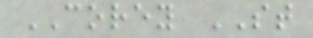COREY ST
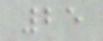25
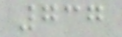737
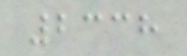2338
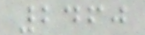2460
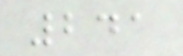241
